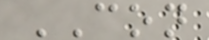CON
